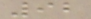92
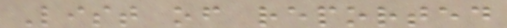List of reported
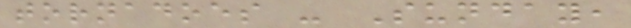tornadoes - Sunday,
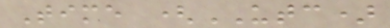Time (UTC)
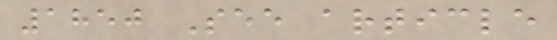1850 See article
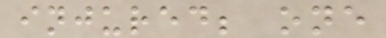injured; one
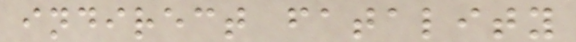indirect fatality
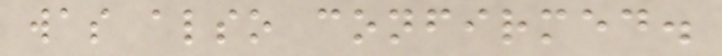was also confirmed.
